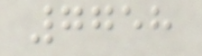7758
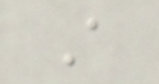A
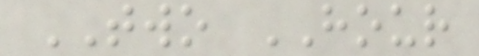TWO HOUR
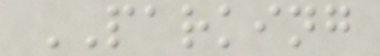PARKING
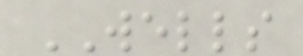WELLS
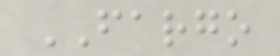FARGO
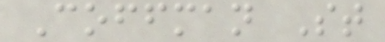Coffman St
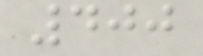400
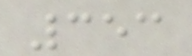353
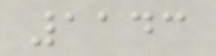1143
